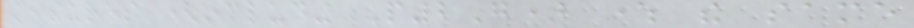measures (including P2G) where the same
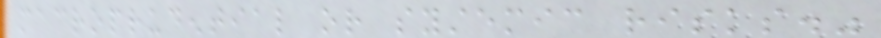macroprudential or systemic risks."
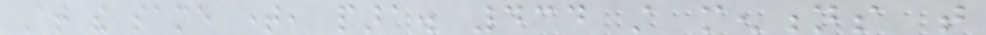At the same time, para. 434 still mentions that
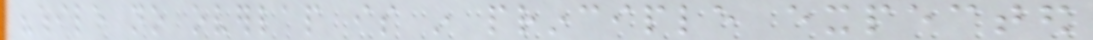"while no overlap is in principle expected
